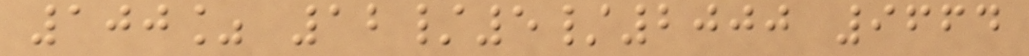100% 12/5/2000 9664
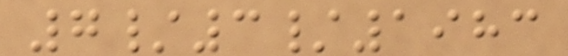7/3/1983
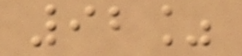92%
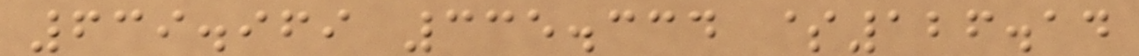639.969 335.334 $126.14
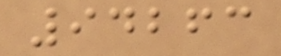94263
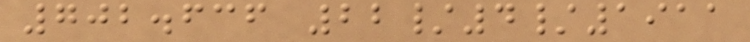702.636 22/4/1911
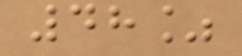48%
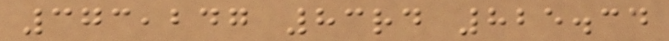373,247 83rd 825.34
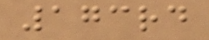173rd
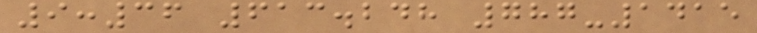9:36 613.248 787-1415
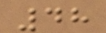48
